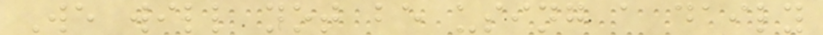We will not be using a daily
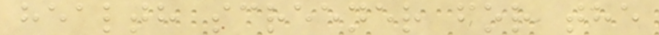health screener for the
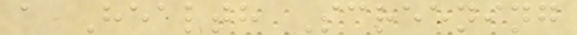a Health Screening
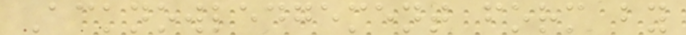Acknowledgement form by
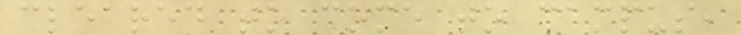cleared to come to campus,
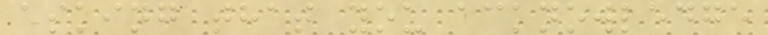asking that you acknowledge
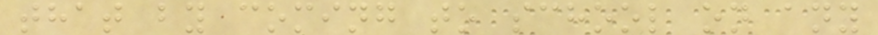that by coming to school on any
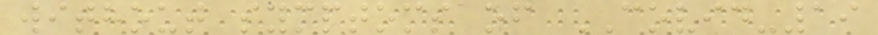without symptoms of COVID-19
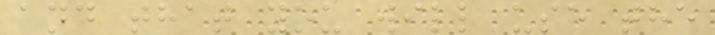and that you will use the
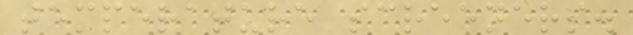temperature screeners.
